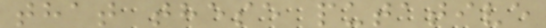that these putative
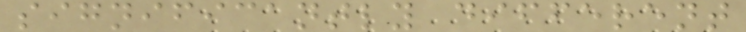significantly different
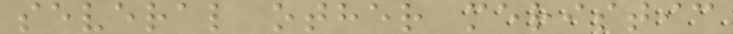several other meristic
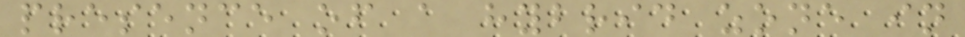presence of a hybrid zone in
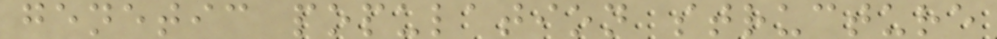genetic population structure
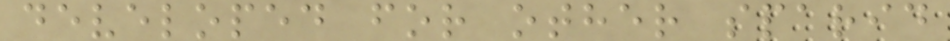developed for other sparid
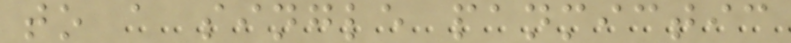to a single panmictic
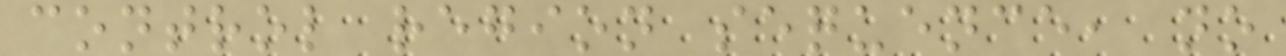control region sequence, no
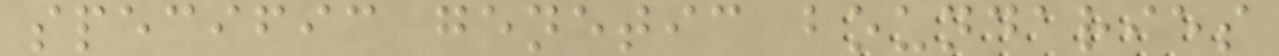specific genetic boundaries
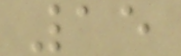15
